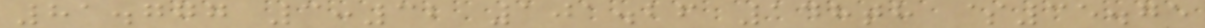81.777 3:32 101.26 148th $35.75
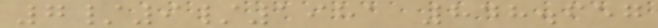7/9/1981 848.657
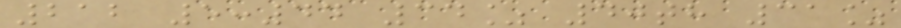212 5:44 34% 40th 31%
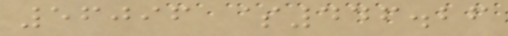56096 $446.26
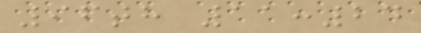96th 11:24
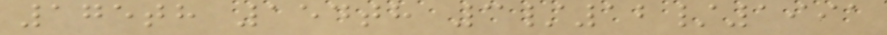175th 154th 3/12/1991
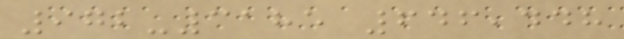972-3185 646,448
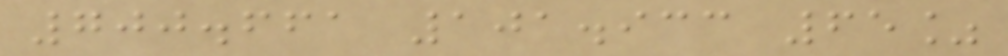700.661 101.933 65%
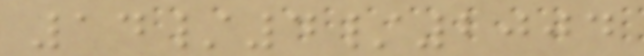14/4/2004
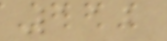112
